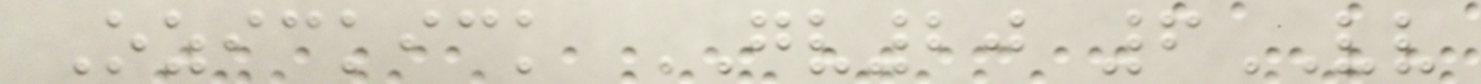Ozickick GV20 6VV
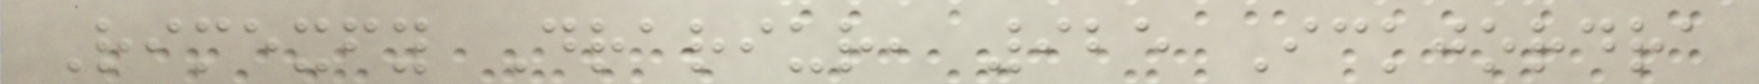Rimexfy Drariur, 925 Ickjordra
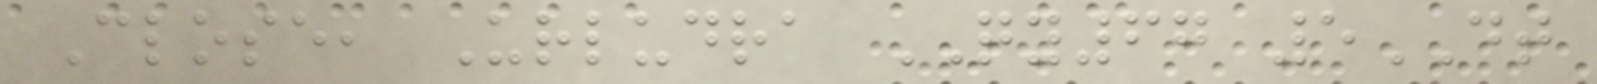Close, Urludra QY67 5DT
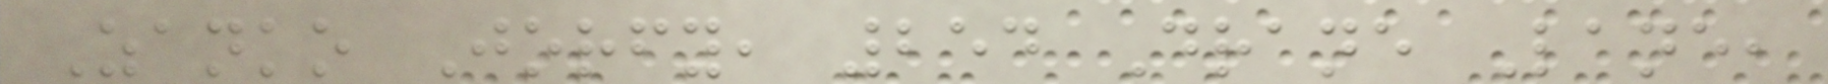Zanko Jorfy, 254 Drane Lane,
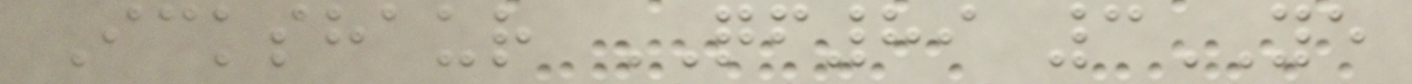Ickshaur QF89 3YE
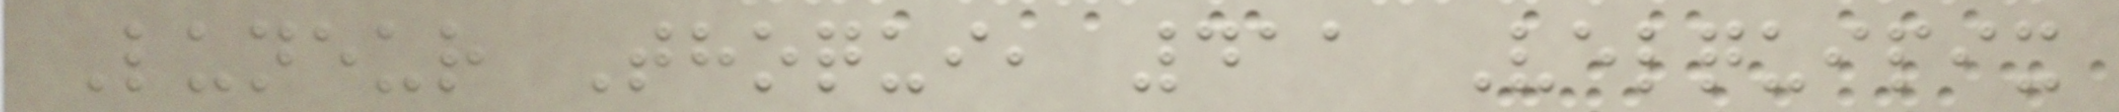Luneur Thoqui, 411 Velquipix
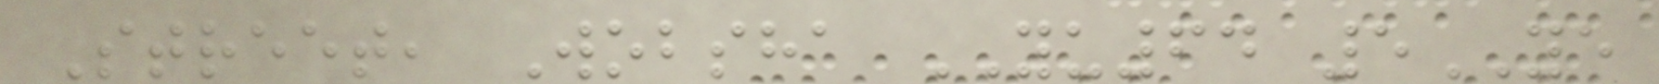Street, Wobsha YU64 5YE
